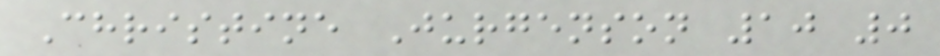Christine Jurgenson 10 0
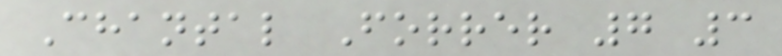Chantal Forrer 7 3
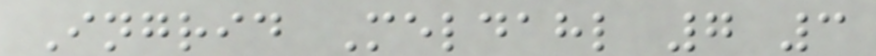Ingrid Meldahl 7 3
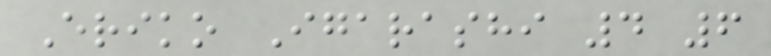Eriko Igarashi 4 6
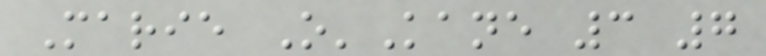Marie O'Kane 3 7
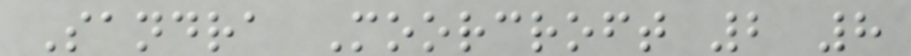Sandra Moorcroft 2 8
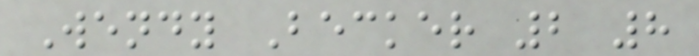Wendy Becker 2 8
